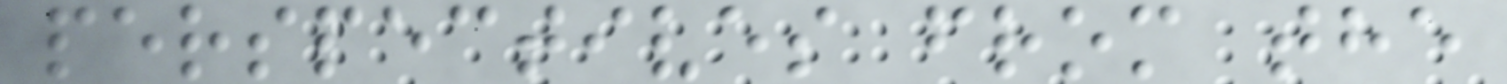perspectives from the
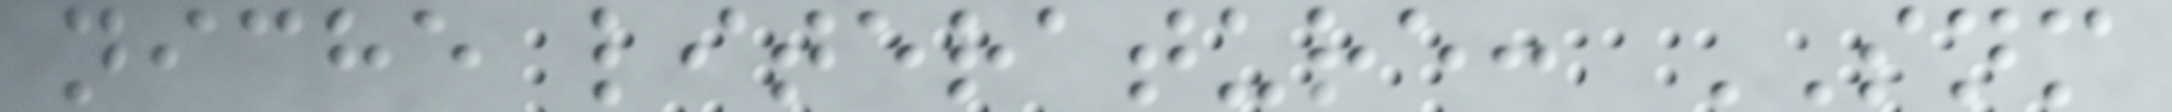niche literature: SNM
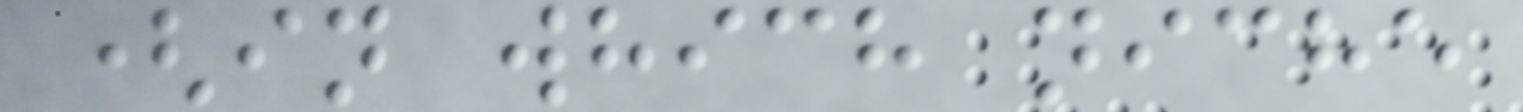(in which niche
